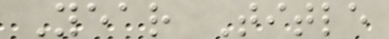Year Title
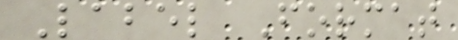Label Format
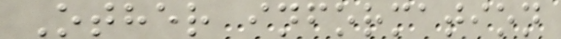Other information
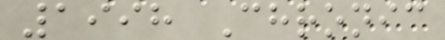1998 Chronic
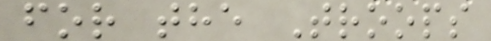for the Troops
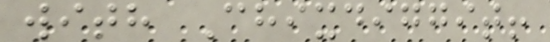with Chixdiggit!
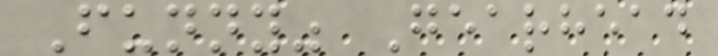Funny" Gearhead
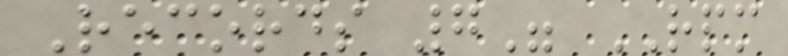Records 7" RPM
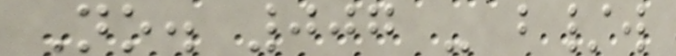No. 007 - b/w
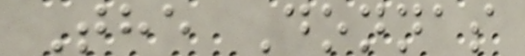The Donnas
